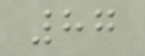87
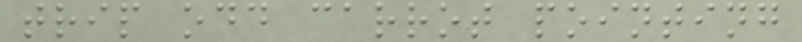trip odd carrot pointing
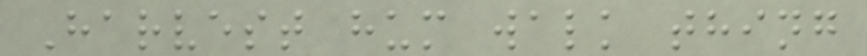Harvest hum walk thing
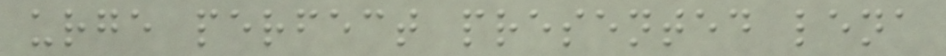urge perfect presented lena
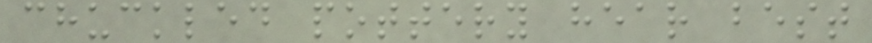chuckled pottery hear best
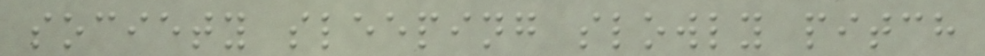society sleeping slowly pitch
